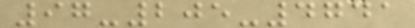97-205-4741
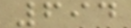694
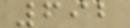692
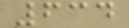634
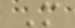M
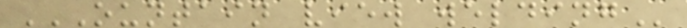OUNTAIN VIEW WELDING
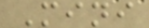Mini
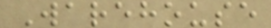Warehouse
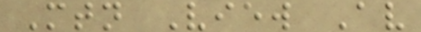Mtn View Av
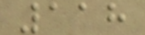118
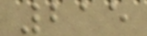215
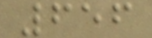656
